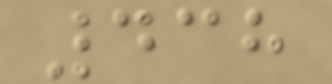438
